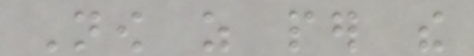Now as per the
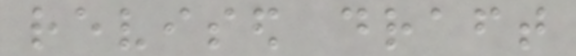revised draft
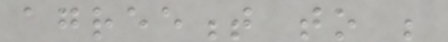agreement to be
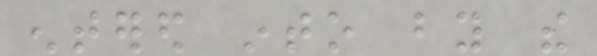entered into by the
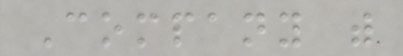Company with
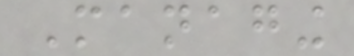Managing
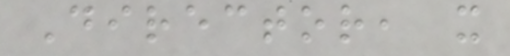Director, it
